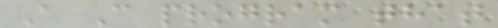A C program that
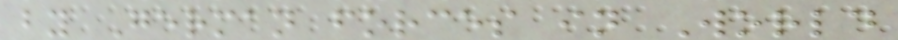by German forces in World
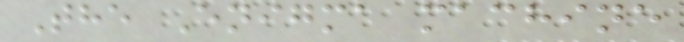The Enigma machine
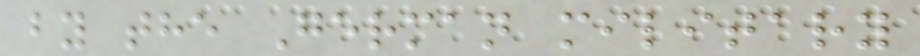by the German military
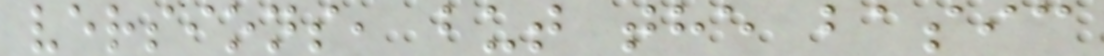versions, but the basic
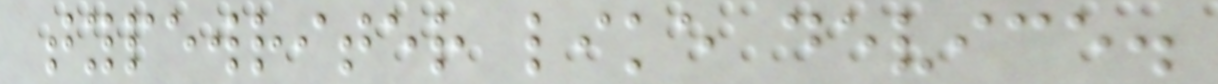typewriter like device.
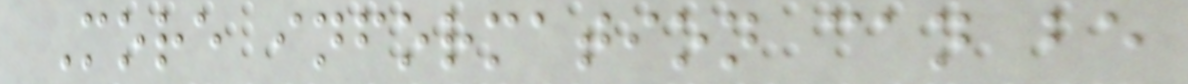More information can be
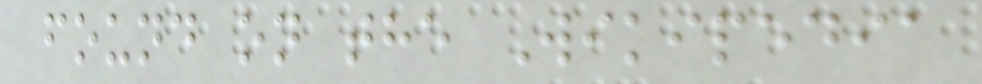found on the Wikipedia
